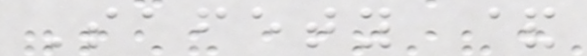Safety &
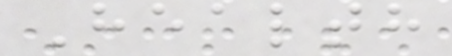Health
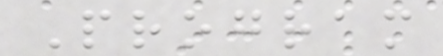Program
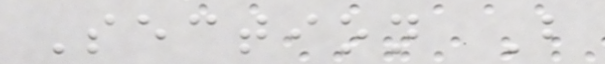Section B
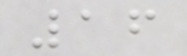16
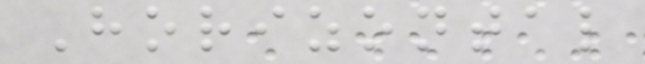Horizontal
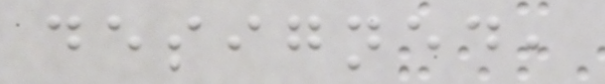designed,
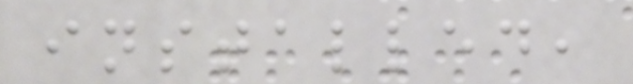installed,
